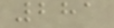281
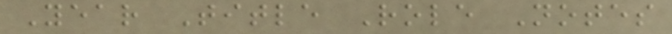Year Title Role Notes
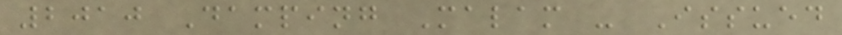2010 Damping Malam - Issued
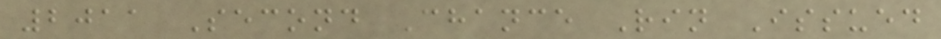2011 Second Chance Rin Issued
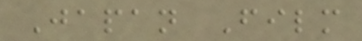Japan Film
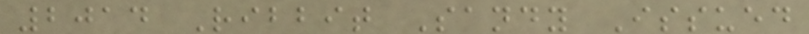2014 Ribbit Sandy Issued
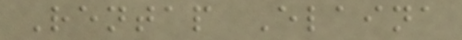Rentap Elaina
